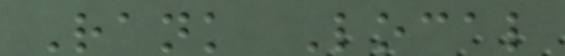Rank Local
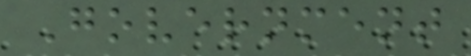Government
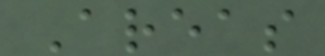Areas
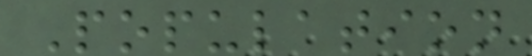Population
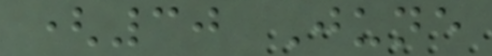(30 June
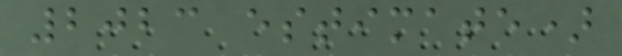2023 estimate)
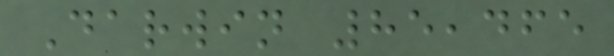Darwin 85,465
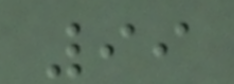99
